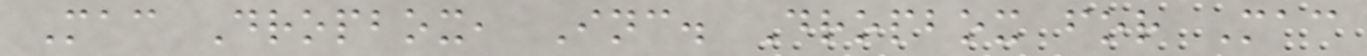Mac Dropbox, Inc. Dropbox for Mac
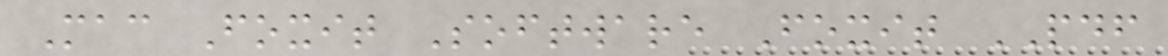Mac Foxit Software Foxit PDF
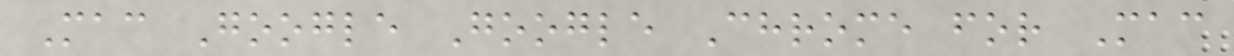Mac Google Google Chrome for Mac
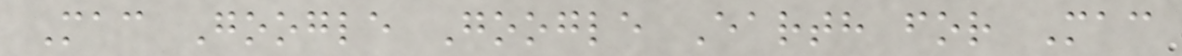Mac Google Google Earth for Mac
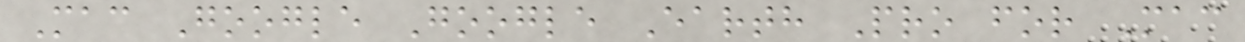Mac Google Google Earth Pro for Mac
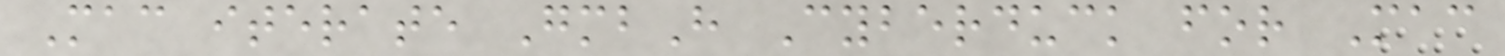Mac iterate GmbH Cyberduck for Mac
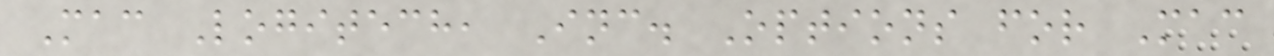Mac Logitech, Inc. Options for Mac
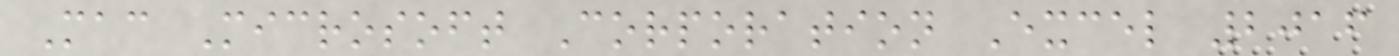Mac Microsoft Corporation Excel 2016
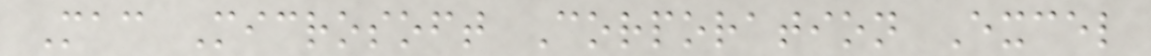Mac Microsoft Corporation Excel
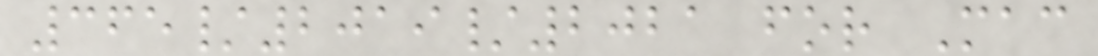365/2019/2021 for Mac
